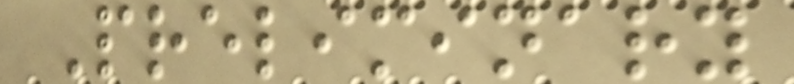Preliminary
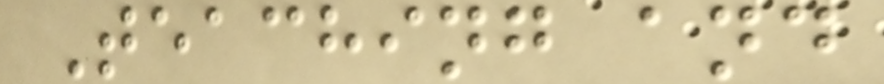Teaching and
